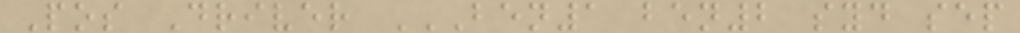Pos Driver BEN1 BEN2 SYD SEP
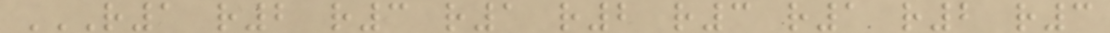R1 R2 R3 R1 R2 R3 R1 R2 R3
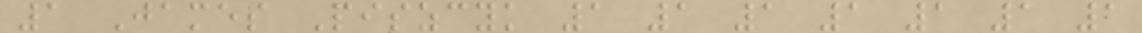1 James Piszcyk 1 1 1 1 1 1 1
